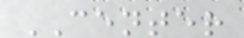CENTER
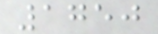1750
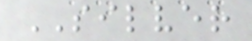SILVER
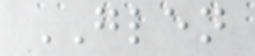GLEN
